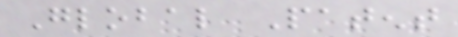Global Patent
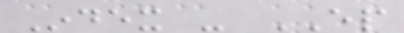Index - EP
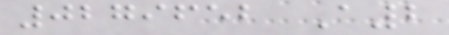0279652 A2
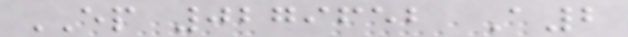EP 0279652 A2
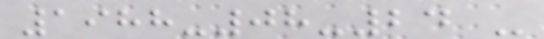1988-08-24 -
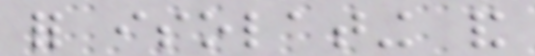for isolating and
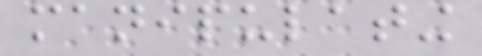manipulating
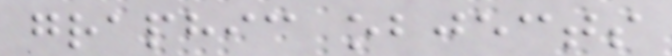graphic objects
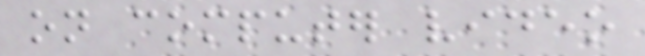on computer video
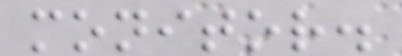monitor.
